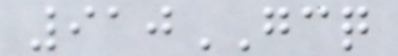910GCQ
